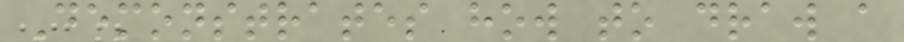Demonstrates how to draw a
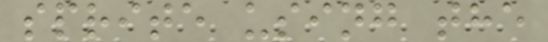sprite using the
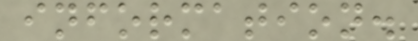information.
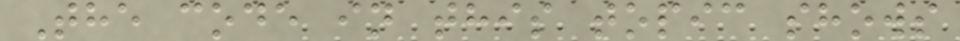The code in this topic shows
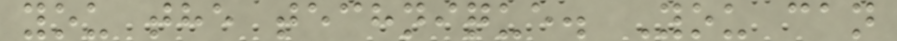you the technique. You can
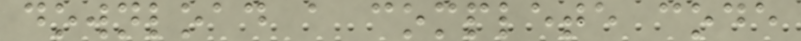download a complete code
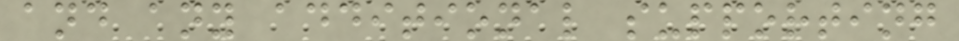and any additional supporting
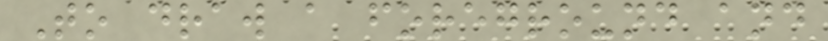To draw a foreground and
